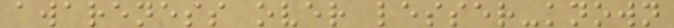awareness over lesser-known
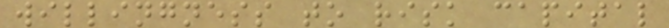willingness to risk capital
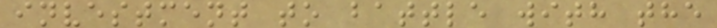investment to battle with the
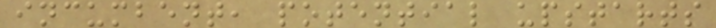incumbent, potential upstarts
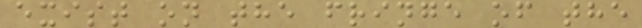exist on the fringe of the
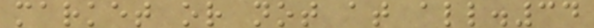market or not at all.34
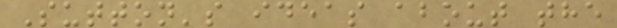Sutton's ideas about the
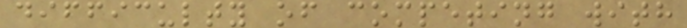difficulty of competing with
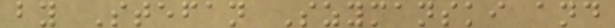by Stefan Szymanski and
